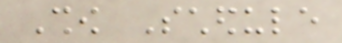Show Schedule
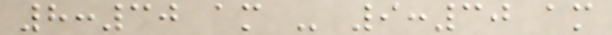8:30 am - 9:30 am
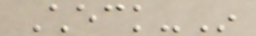Check-In
